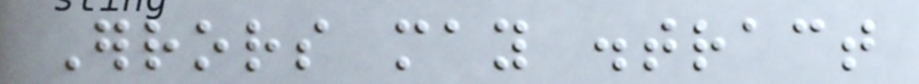Errors may distract
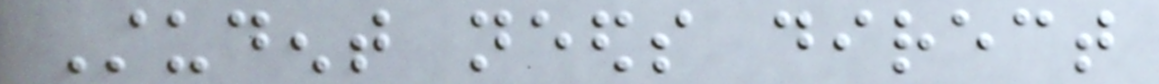Student needs direct
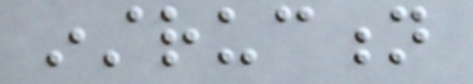instruction
